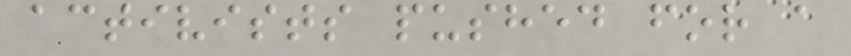activists pushed for a
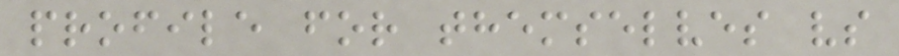profile for themselves vs
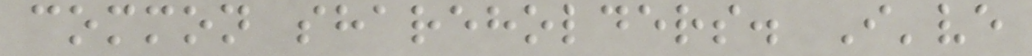common shareholders. I've
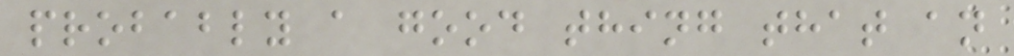probably a good thing that an
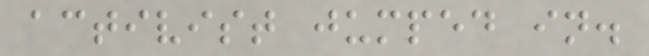activist jumped in.
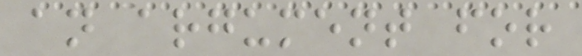an argument for
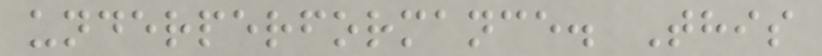underperformance. This
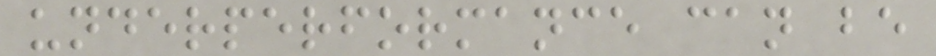underperformance can be
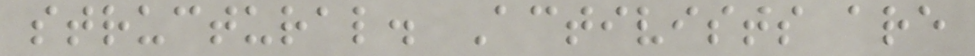structural. Activists are
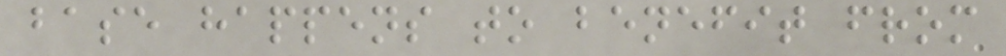base happens to benefit from
